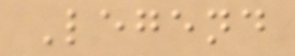Legend
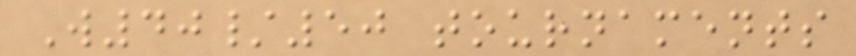W40/50 tournaments
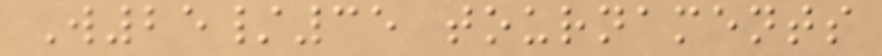W25/35 tournaments
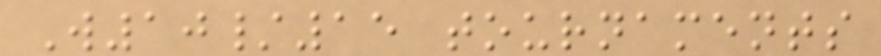W10/15 tournaments
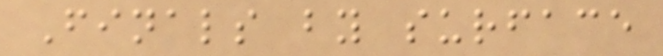Finals by surface
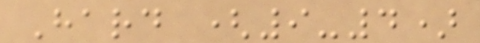Hard (9-4)
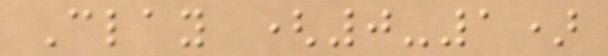Clay (0-1)
